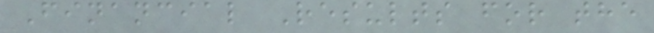Financial Results for the
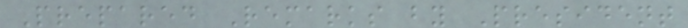Prepared Remarks by President
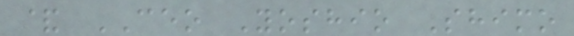& CEO Yoshio Shimo
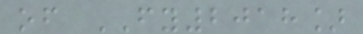of FY2018]
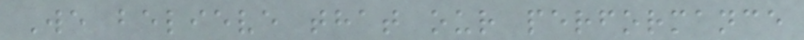We believe that our performance
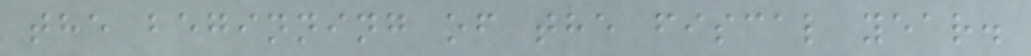the beginning of the fiscal year.
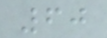60
